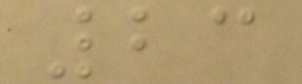23
